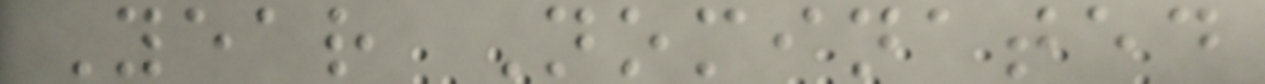Year Nominated
